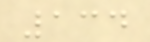134
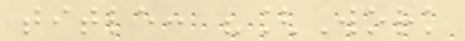title: "[Work
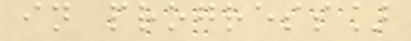in progress]
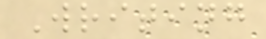Writing
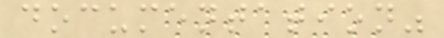documentation"
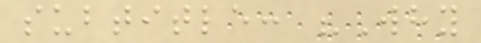subtitle: "Why
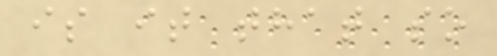is it that so
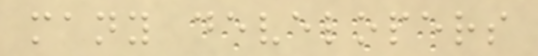many developers
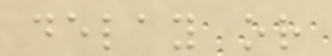delay or
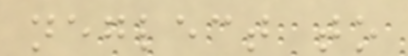neglect to
